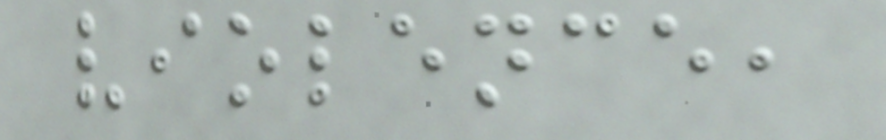violence,
